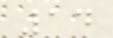14
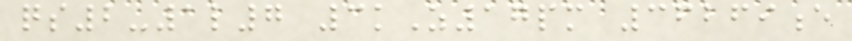qs2-1l7 3kZ17pm 36269e
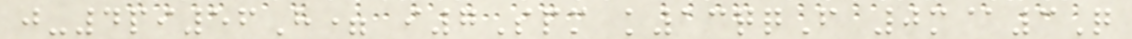j-4pi56H= i7Spm k13qqF 0m@3Q
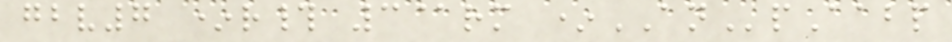gbv7 *r# 3@rm *ANpAabp
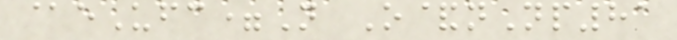@eUfc=N O&nNp81
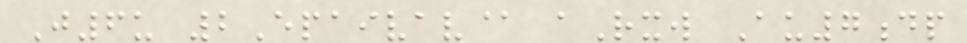J6u 2Epaivav@ aRxw Au7dp
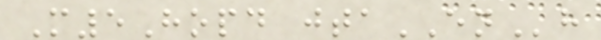M5Hopd jtaENh
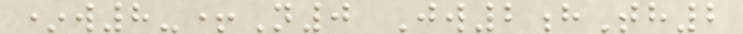*w8-+N0 Jw2hTh2
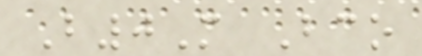B0M Bco
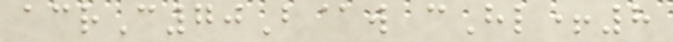acrC70B@w cHl+8
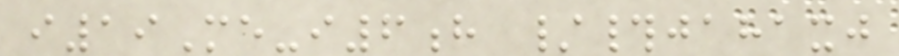i19Me-i6h /#jahaxj
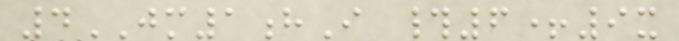4JM1hI #6+9x
